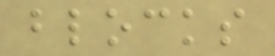blocks
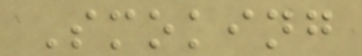Smoking
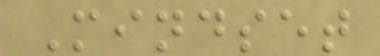Mindset
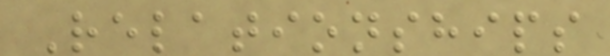Relationships
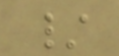/
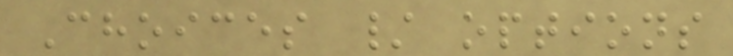Choices / options
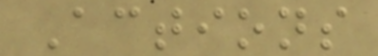Actions
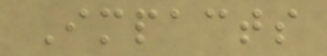Impacts
